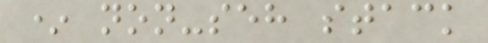* non-seh stack
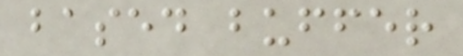based buffer
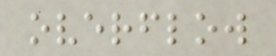overflow
